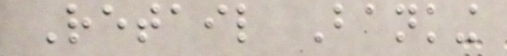Retail Banking
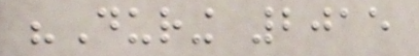"During 2015
